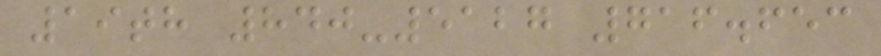19th 840-5127 716.653
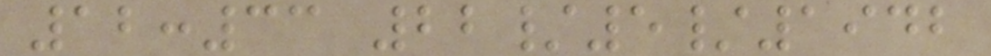12:33 22/5/1942
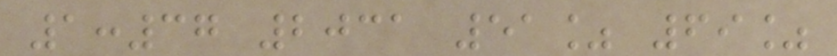1:37 2031 51% 69%
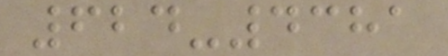624-4381
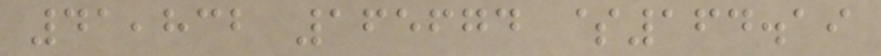41,832 165674 $164.19
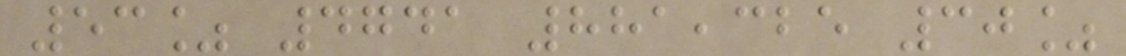53% 4741 881,325 30%
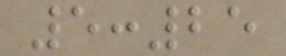5:25
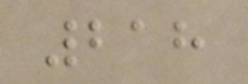218
